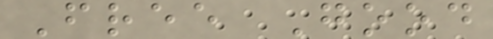Free Good
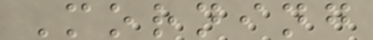Morning
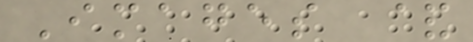Images &
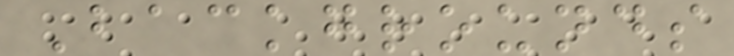Backgrounds
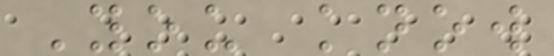You know
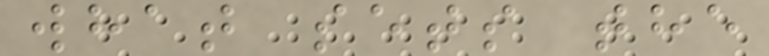what sets the
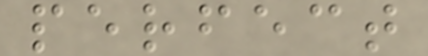perfect
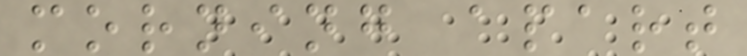morning apart
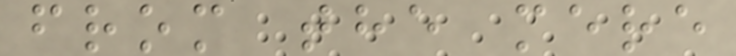from the mere
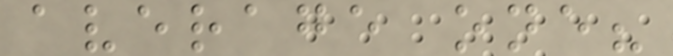average one?
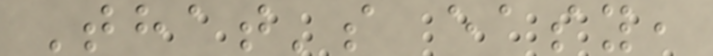That's easy,
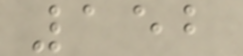152
